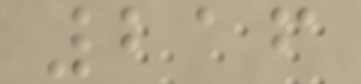216
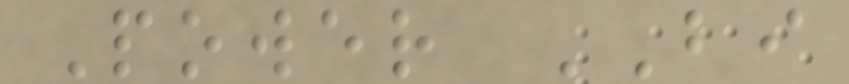Power BI
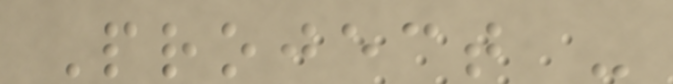Project -
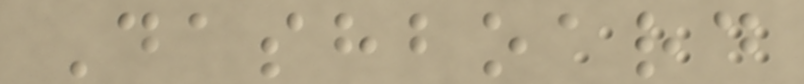Dashboard
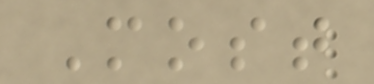Most
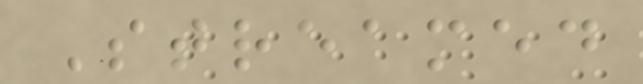Streamed
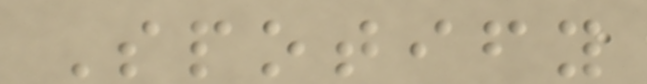Spotify
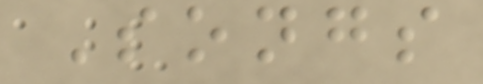Songs
